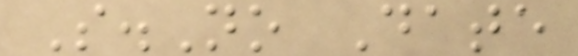S.No Date
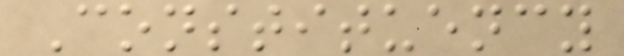Constituency
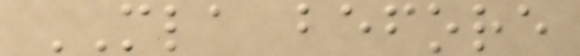MLA before
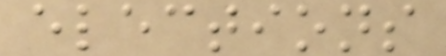elections
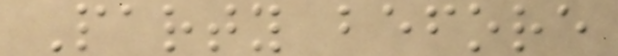Party before
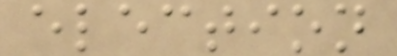election
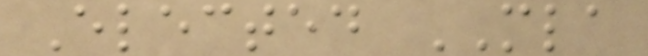Elected MLA
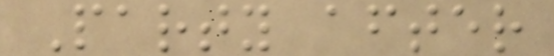Party after
